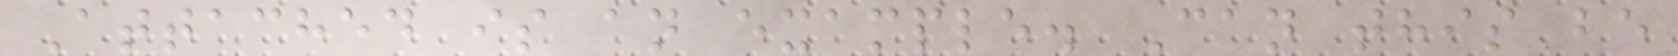Attached is an example. Can this be
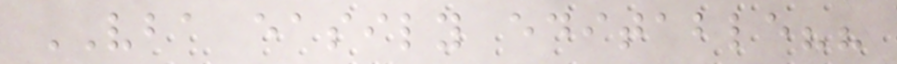VBA easily editable??
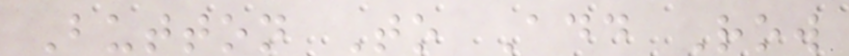Button To Add Row
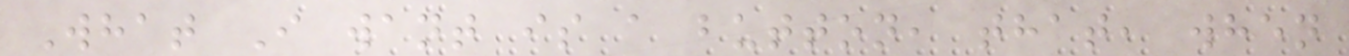What I want is a button, that, when
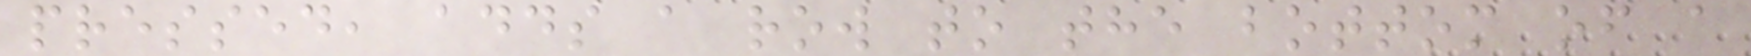pressed, adds a row to the bottom of a
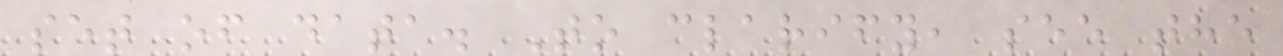set of data. To clarify, see the
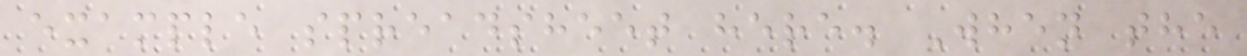example spreadsheet here. When the
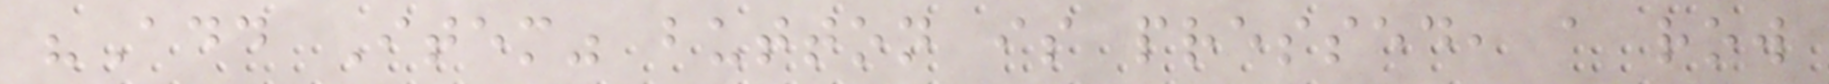"Add Item" button is pressed, a row
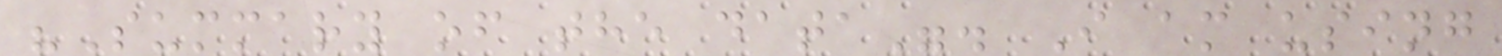"Summary of the data". I am using
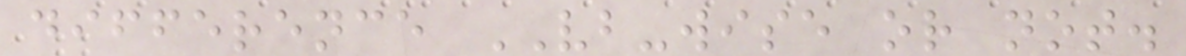difference VB-wise or not.
